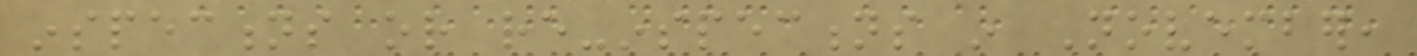inspections or re-inspections in November,
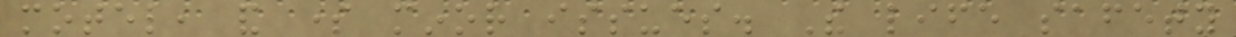motel, and some minor issues. The life safety
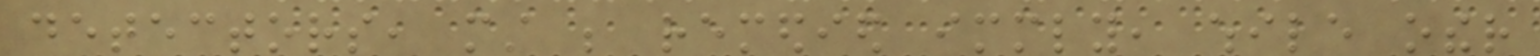detectors, must be remedied immediately, while other
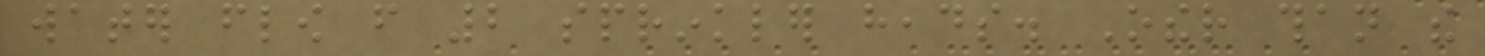water flow from 2 sprinkler heads. Other than the
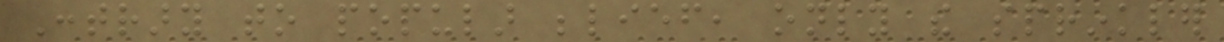Contrary to popular belief, only the sprinkler
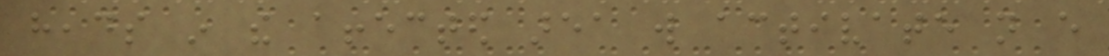heads in the affected area will activate not every
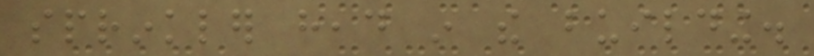sprinkler head in the building.
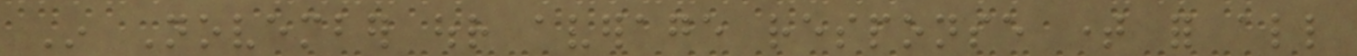In November our average response time for all
